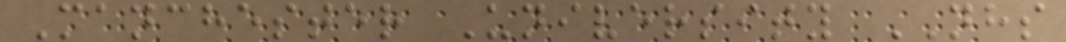Manchester University NHS
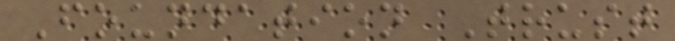Foundation Trust
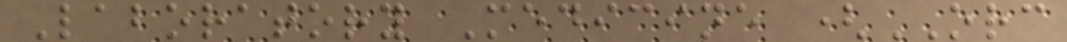Laboratory Medicine (ORC
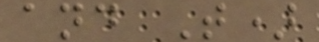and T)
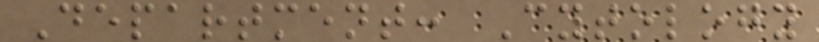Department: Cytology
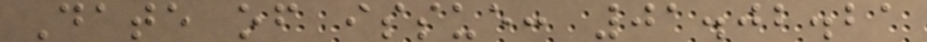Date of issue: 01.02.21
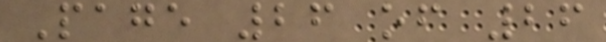Page 26 of 26
